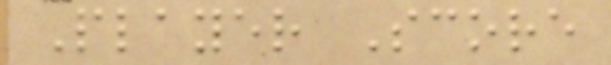Player Score
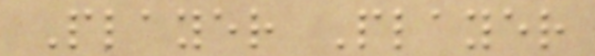Player Player
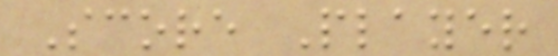Score Player
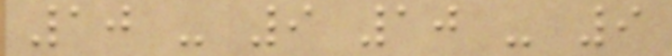10 - 9 10 - 9
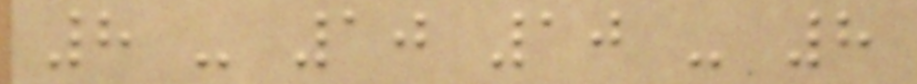8 - 10 10 - 8
